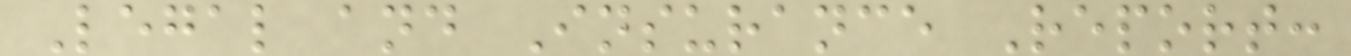Legal and Insurance Report:
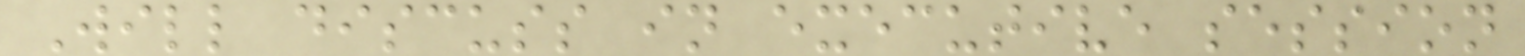Will discuss in executive session
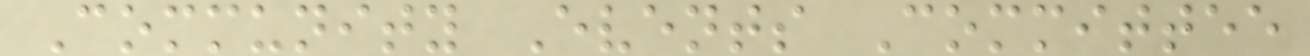Community Events Committee
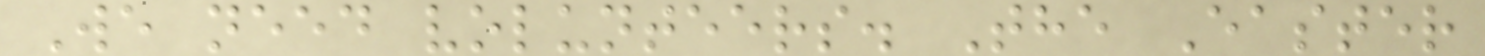We need volunteers. The Easter
